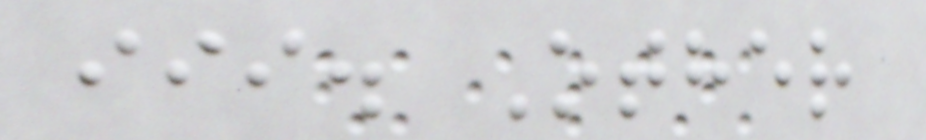iii. Other
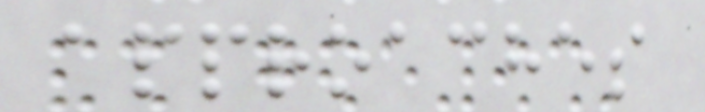approaches
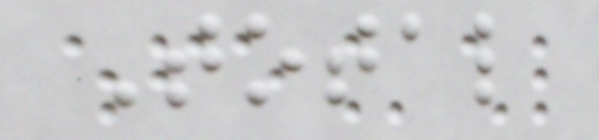Total
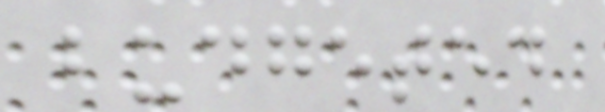budgeted
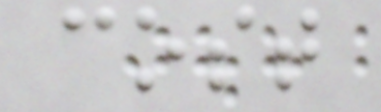cost
